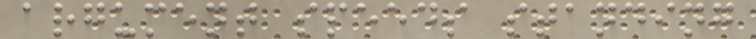argument speeds standing
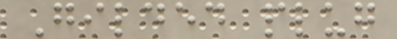Gilded plug
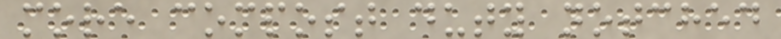more compost duty notched
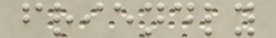friendly
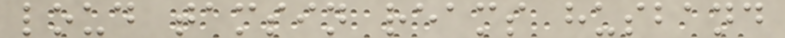loud tamsin reams husband
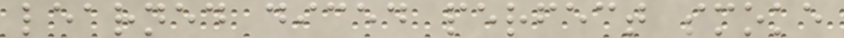learned diced perfect smoke
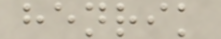henrik
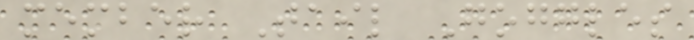member Tail Goggles
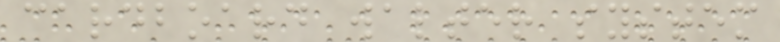cardboard walter system
